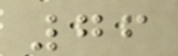76
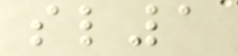sl1
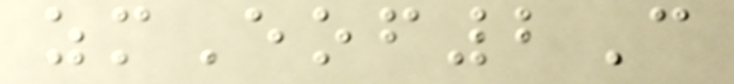zmEof2C
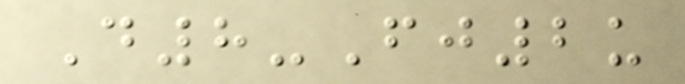D8-Fj2u
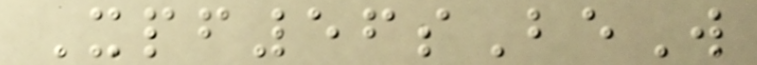Xpf56sBeW
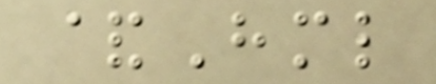&Hml
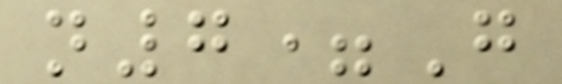n7=G
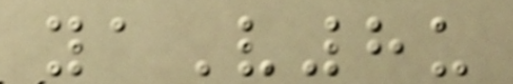yaV8u
